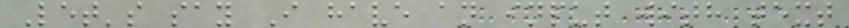Let's say I have an input with text
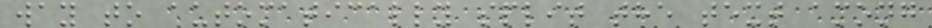way to automatically split the text among
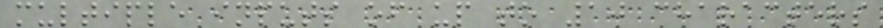multiple inputs of up to 10 characters
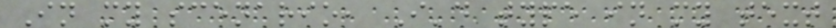In my scenario, I'd type in my text
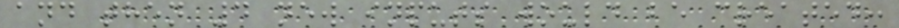and then 4 new inputs would be created:
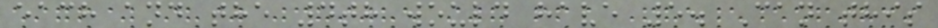each and the 4th would have 5. Can this
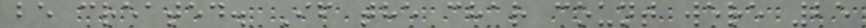be created. If the char count were 25
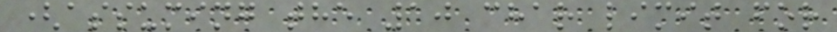(assuming the 10 char limit for
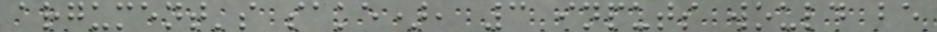argument's sake), 3 inputs would be
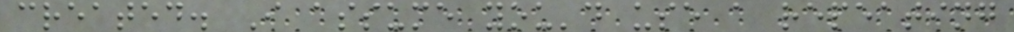created. I assume you'd use a repeating
